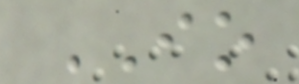IO
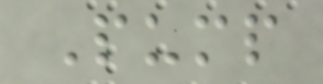Pump
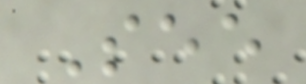See
